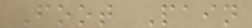Foot Pain
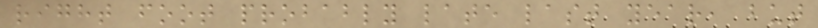right foot probably late last year, but
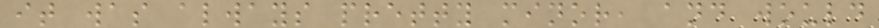it was always pretty minor, and would
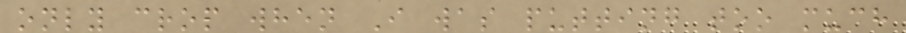only crop when I was putting too much
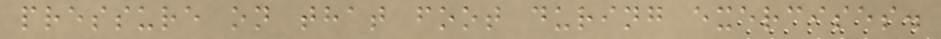pressure on that foot during exercises.
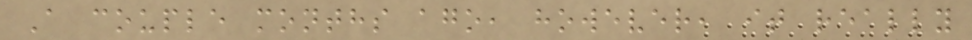A couple months ago, however, it really
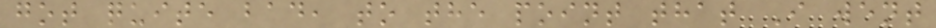got quite bad, to the point that I went
